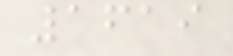1619
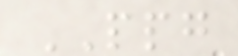PPG
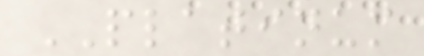PLATINUM
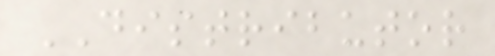DISTRIBUTOR
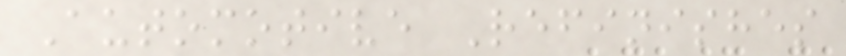Automotive Refinishes
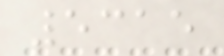5315
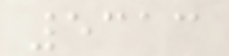5313
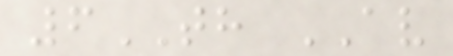6TH AV
